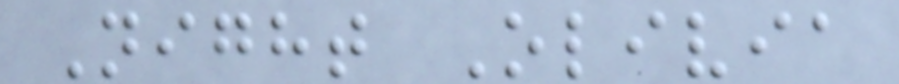Night Olivia
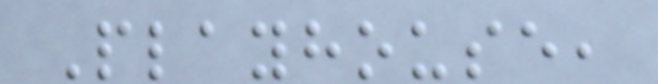Playhouse,
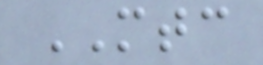MTC
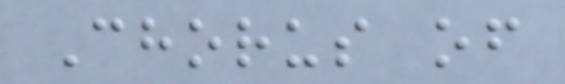Chorus of
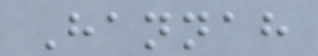Hannah
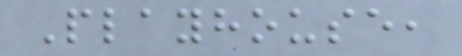Playhouse,
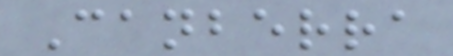Canberra
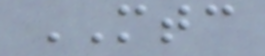MTC
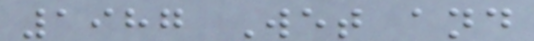1987 Wet and
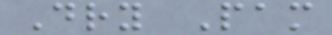Dry Pam
